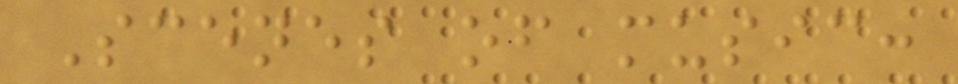Scenes of music:
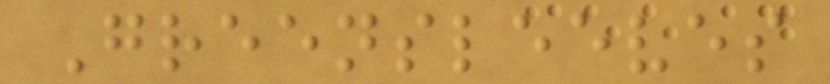Greensleeves
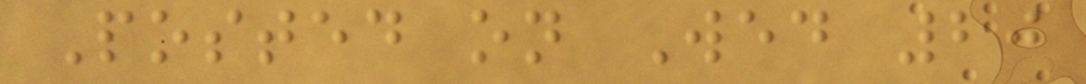Posted on Wed 20
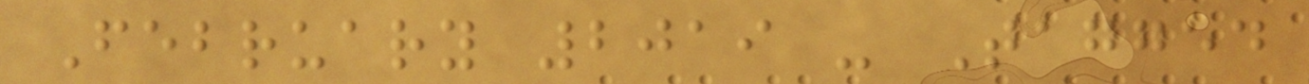February 2019 - Tagged
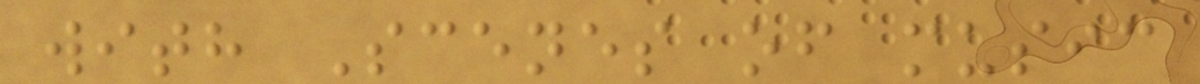with Scenes of music
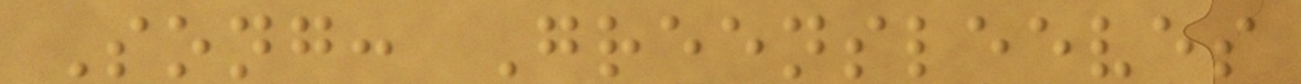Song: Greensleeves
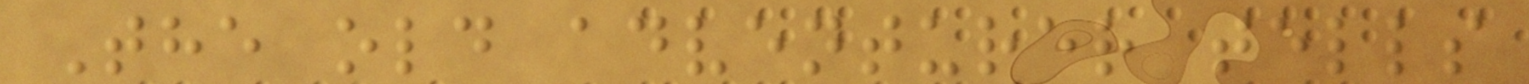The old adventurer tells
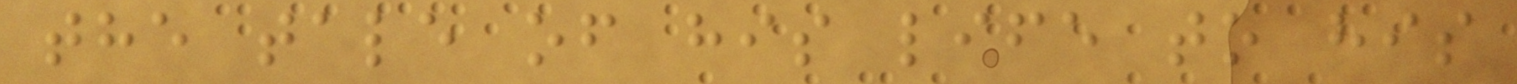the tale of his life to his
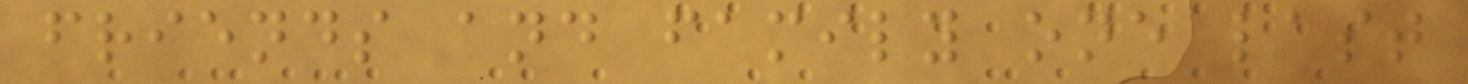friends and family one last
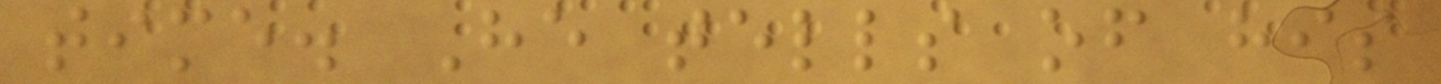time. He tells of his
